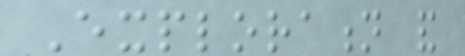Exploration and
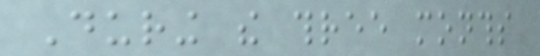During the three months
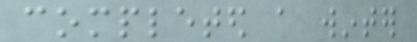completed a winter
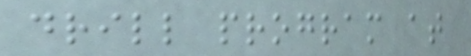drill program at
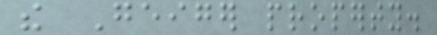the Geiger property.
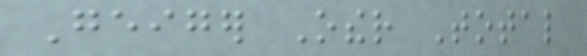Geiger Other Total
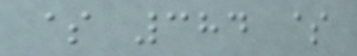$ 384 $
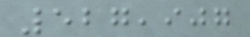527,907
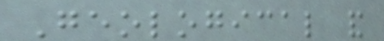Geological and
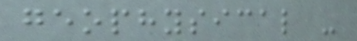geophysical -
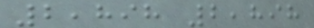2,898 2,898
